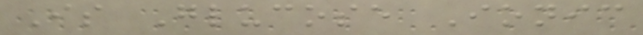Is Glucose Ionic
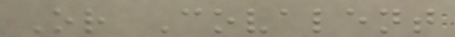Or Covalent
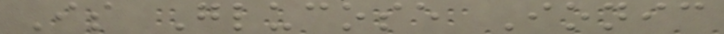Is Glucose Ionic
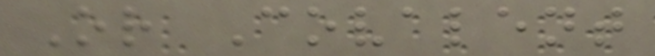Or Covalent
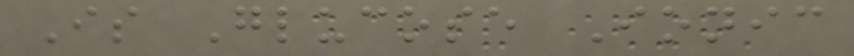Is Glucose Ionic
